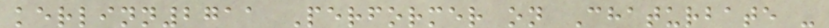kerlinn2711 Performer on Chaturbate -
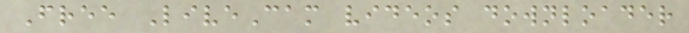Free LiveCam videos downloader
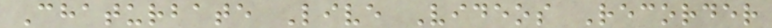Chaturbate Live Videos Recorder
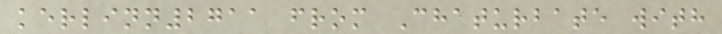kerlinn2711 from Chaturbate with
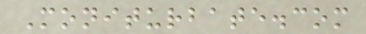Moniturbate.com
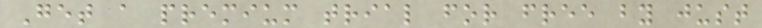Get a premium trial for free by just
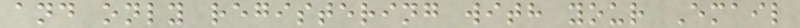and only registering with your Email
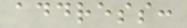address:
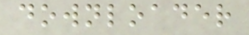downloader
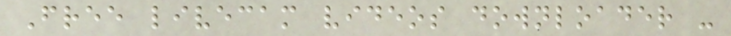Free livecam videos downloader -
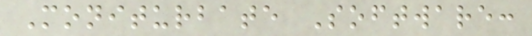Moniturbate Software:
